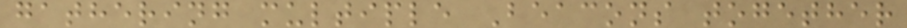gathering multiple Beacons together
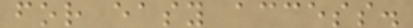for easy access.
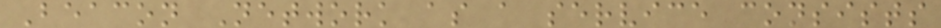Beacon Network as a service consists
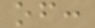of:
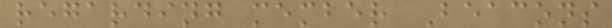regarding member Beacons
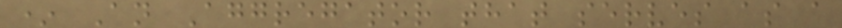* An Aggregator that serves as a
